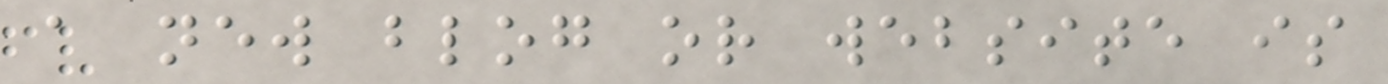a new blog or website is
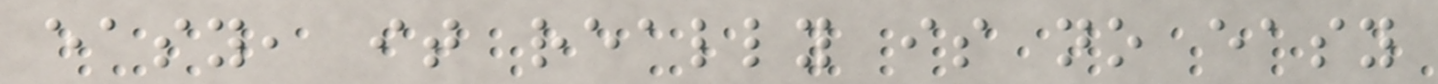easy, it really is no easy
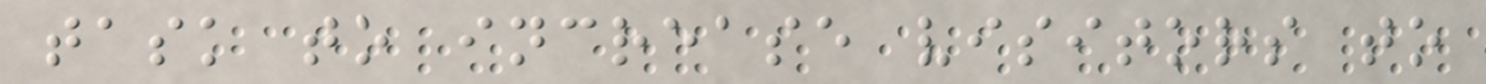task to increase visitors to
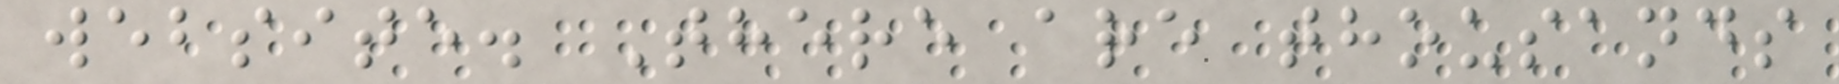website. There are thousands
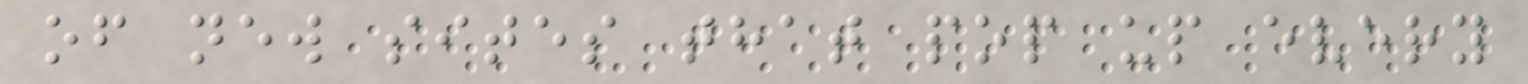of new sites that pop up every
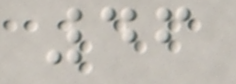46
